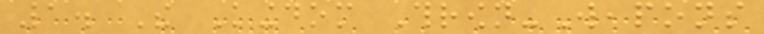1. The Kingdom Thrown-Weapons
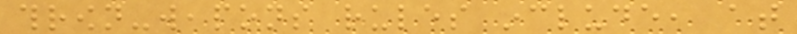thrown-weapons rules include, at
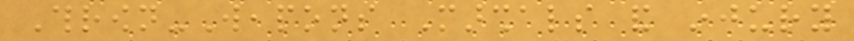Thrown-Weapons Marshals and injury
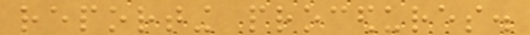reporting procedures.
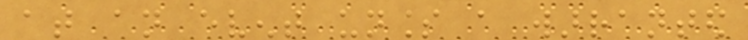at an event unless a warranted
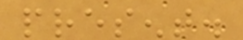present.
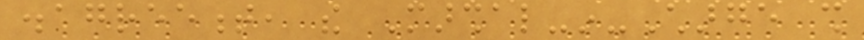disagreement, the Marshal-in-Charge shall
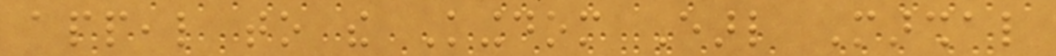appeal to the Kingdom Earl Marshal
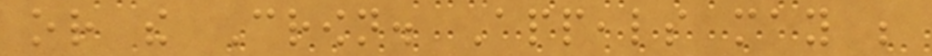or the Crown. Appeals may be
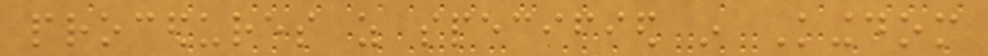procedures as specified in Kingdom
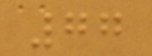77
